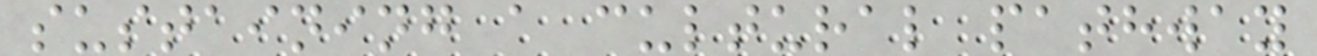sustaining a cultural pathway
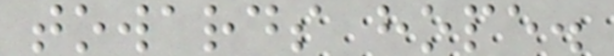towards hope.
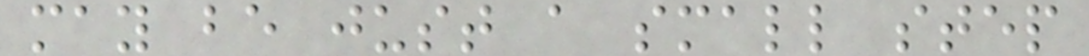may be just a small step
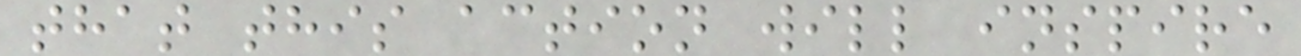that this action will inspire
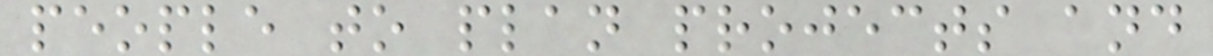people to plan projects and
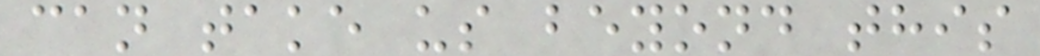can take us beyond this
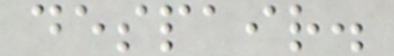despair.
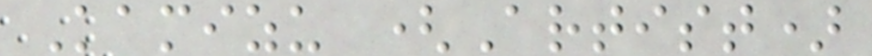Kamizu (Artist)
